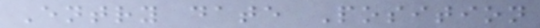Entry date Position
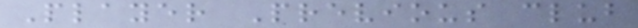Player Previous club
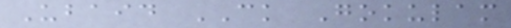Ubaid CK Gokulam
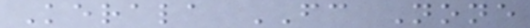Kerala FC None
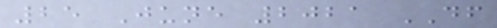25 June 2021 DF
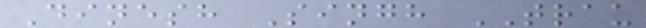Dinesh Singh TRAU
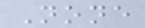None
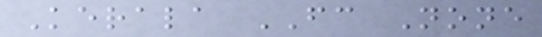Kerala FC None
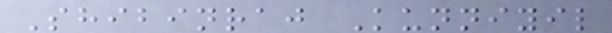Shibinraj Kunniyil
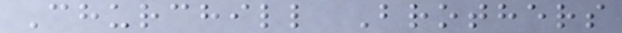Churchill Brothers
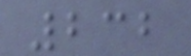232
